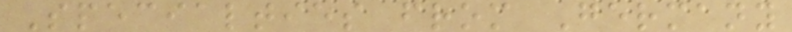Specialties from Germany
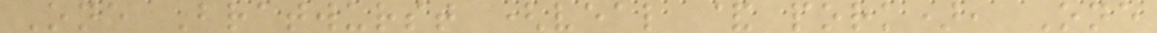One Bratwurst (veal & pork), One
